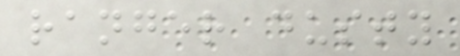ranger dusty
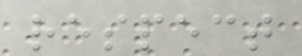respect
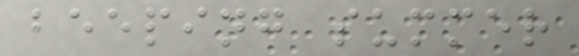beeping summer
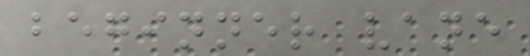beginner vane
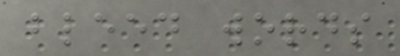bleed words
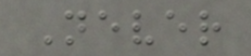Never
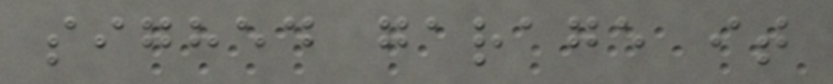sighed garage it
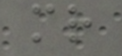mr
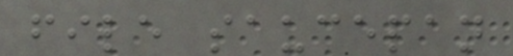file saucepan
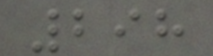298
